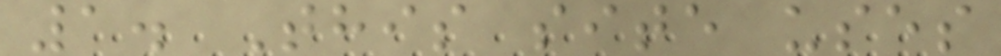1. This site uses
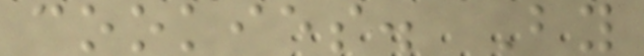cookies. By
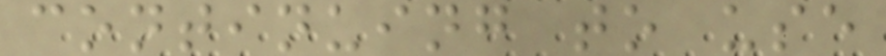continuing to use
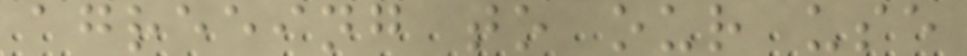agreeing to our use
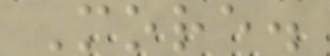More.
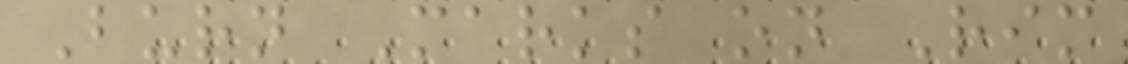Burn Marks on Rim
